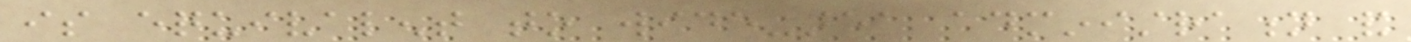is equivalent to wide-area administration and
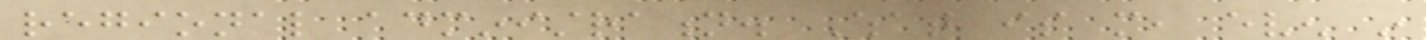regional administration. What is more, even in
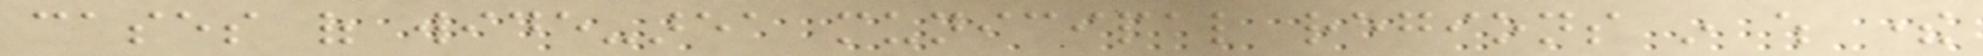cases of wide-area municipal regions in which there
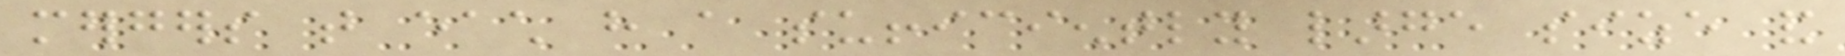mergers that each have a sufficiently large size and
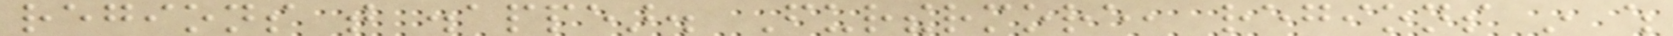regions that disappear. Furthermore, regions in which
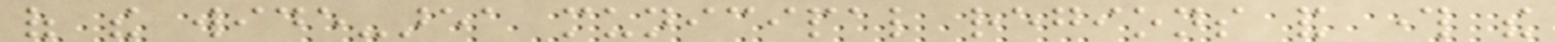of the wide-area municipal regions and through the
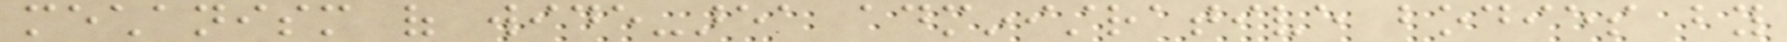mechanism of wide-area administrative bodies by
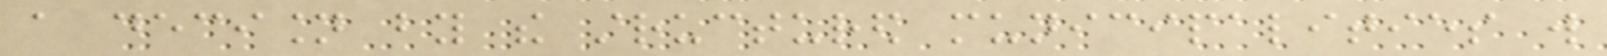a decision by the structured municipalities will
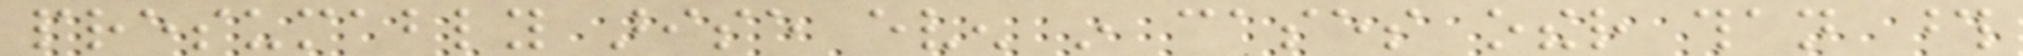presumably arise even in cases other than those
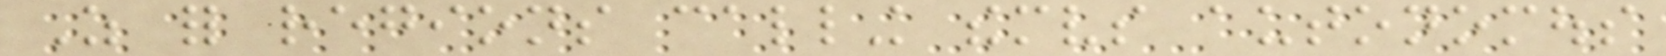As for regions calling themselves autonomous
